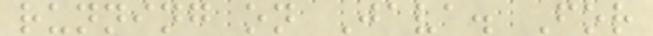running on Java. For
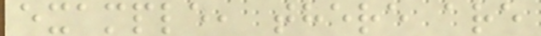example, there are
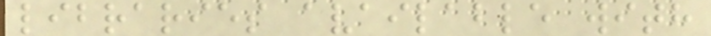libraries available with
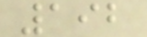192
